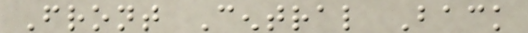Front Central Back
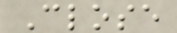Close
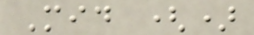Mid ()
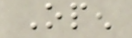Open
